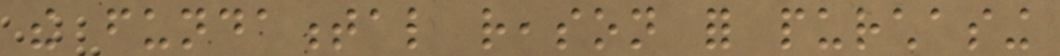the fundamental reason for purchasing
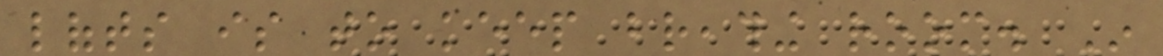lofts is to keep breathing room. In
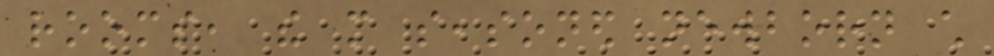rooms, the more seasoned newborn child
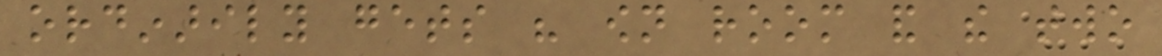ordinarily gets his own room and the two
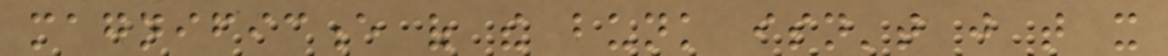magnificence of the bunk isn't just that it
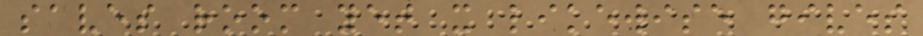saves room yet it likewise gives
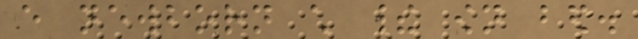every newborn child their own bed.
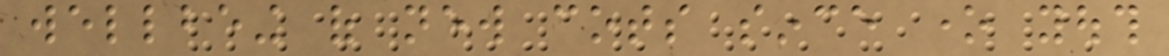wellbeing of new cots since one youth
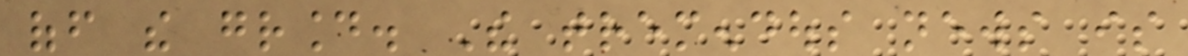off the ground. The tremendous news is
